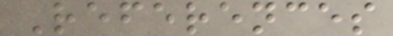References
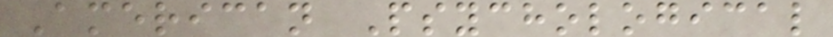American Psychological
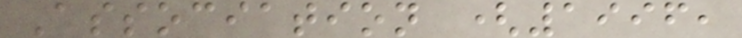Association (1996,
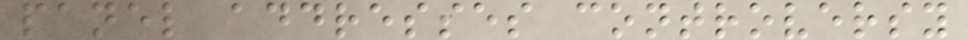panel addresses controversy
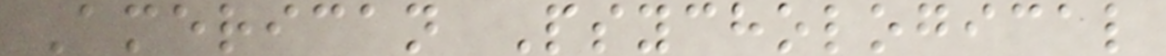American Psychological
